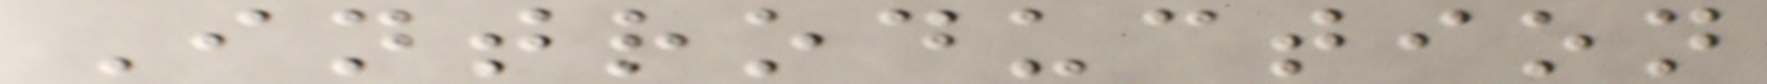Introduction
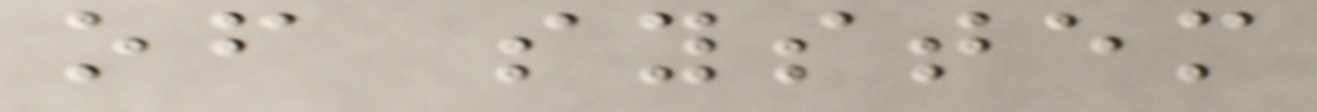of system
